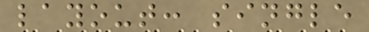layout: single
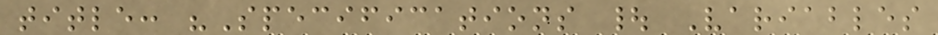title: "Specifications | Variables
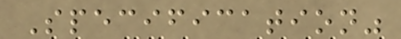Specification"
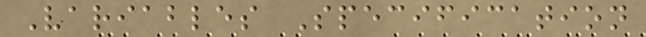Variables Specification
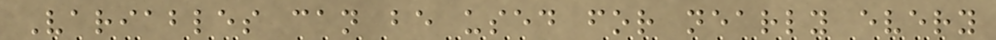Variables can be used for nearly every
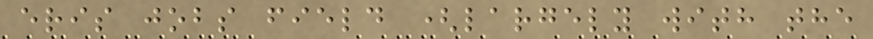eris jobs field (largely with the
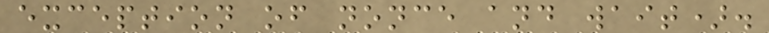exception of nonce and wait).
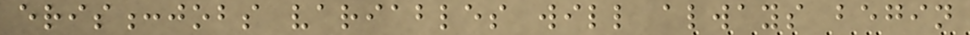eris:jobs variables will always begin
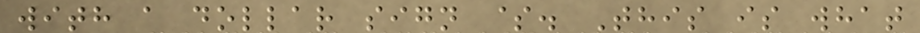with a dollar sign $. This is what
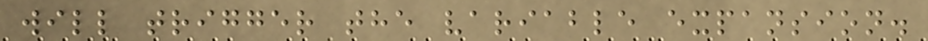will trigger the variable expansion.
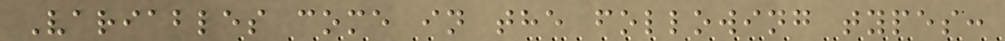Variables come in the following types:
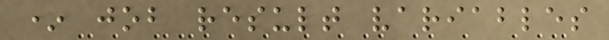* job result variables
